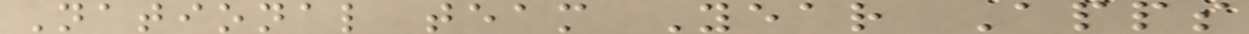National team Year Apps
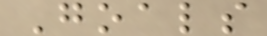Goals
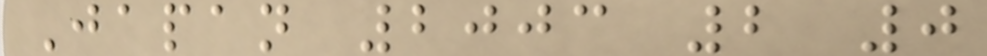Japan 2003 2 0
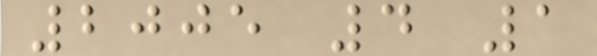2005 4 1
